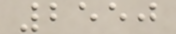2550
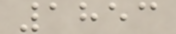1853
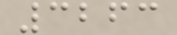3263
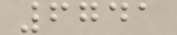6741
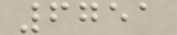6751
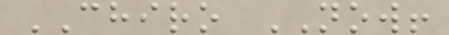CHIRO NOW!
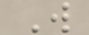W
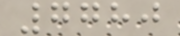7780
